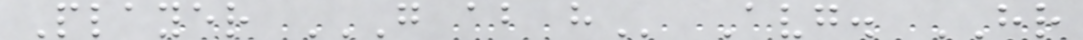Player G AB H Avg. HR
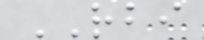RBI
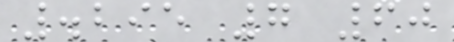.295 7 60
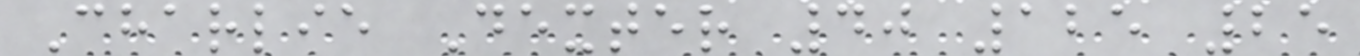Charlie Dexter 40 125 25
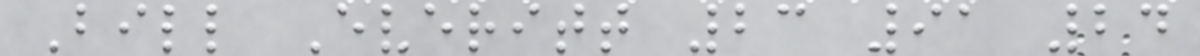Bill Everitt 23 91 24
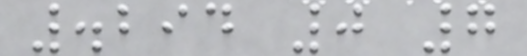.294 0 7
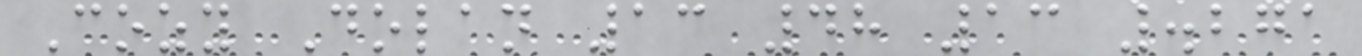Cozy Dolan 13 48 13 .271
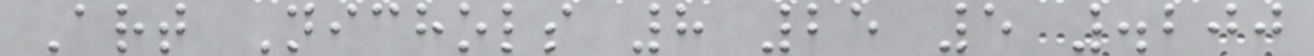Art Nichols 8 25 5 .200
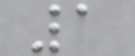1
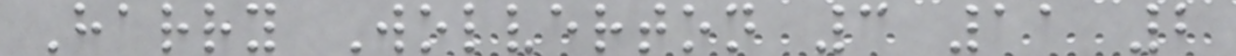Harry Wolverton 3 11 2
